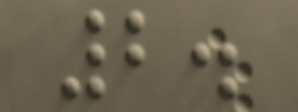2.
